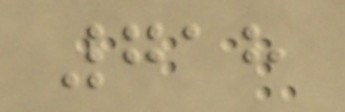718
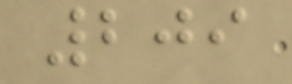209
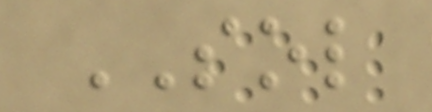SOL
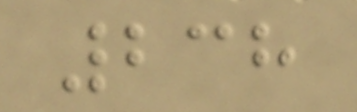238
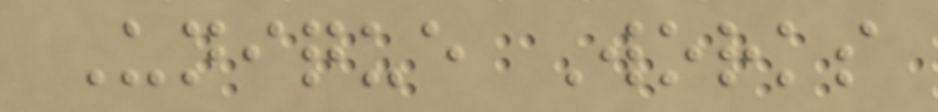Unique Works
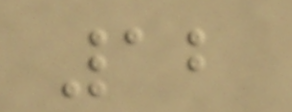12
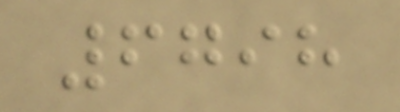6798
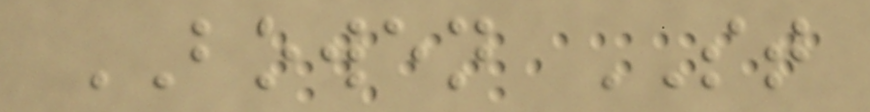BOWEN ST
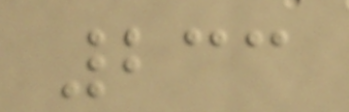233
